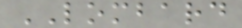LOMBARD
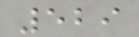529
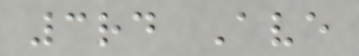3rd Ave
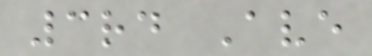3rd Ave
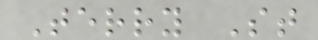Terry St
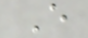E
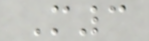M3
